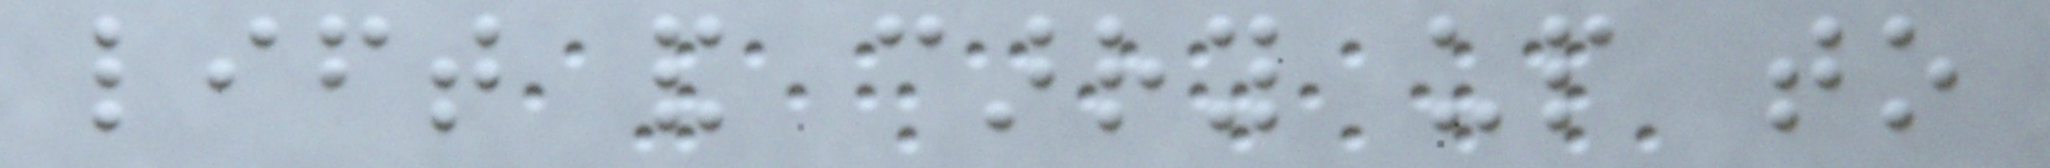lift and carry up to
